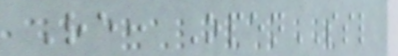Re: OpenSSL
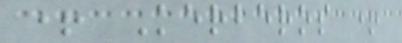+ Kerberos +
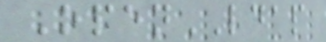OpenLDAP
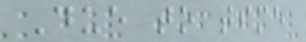Due to time
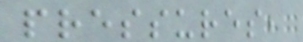pressures,
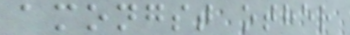amongst other
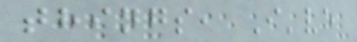things, I've
